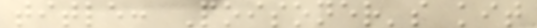title: Poisoner's kit
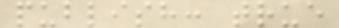publish: true
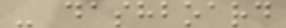- dashboard
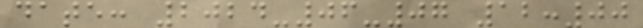date: 2024-06-07 12:00
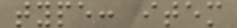type: item
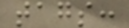tags:
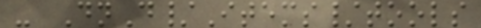- DnD/Items/tools
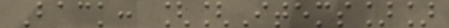Back: [[Items]]
